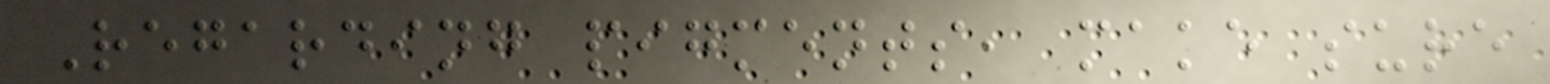Regarding pigments, make sure
